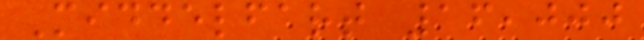Middelfart 16,000
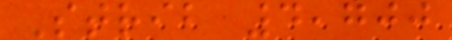Strib 4,700
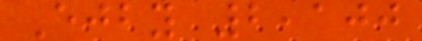Ejby 2,100
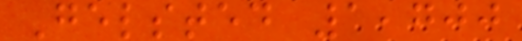Gelsted 1,700
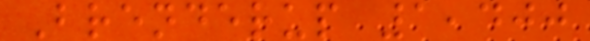Brenderup 1,400
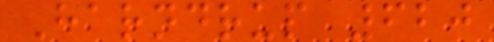Harndrup 620
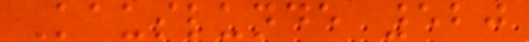Kauslunde 520
